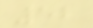52
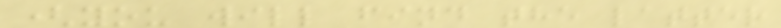(you will find the latter
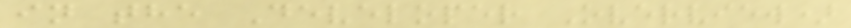in the Developer Overview)
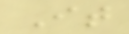It
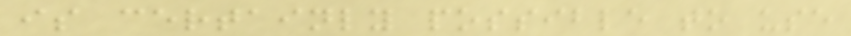is certainly possible to use
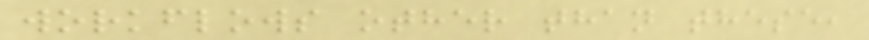workflows other than these,
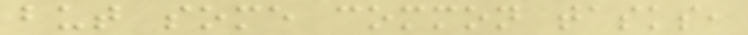but some common tasks,
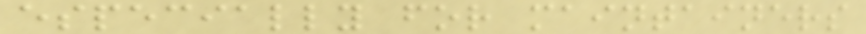especially for maintainers
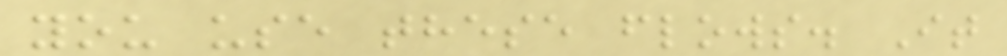you use these flows. It
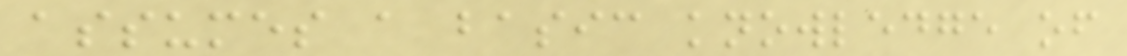assumes a basic knowledge of
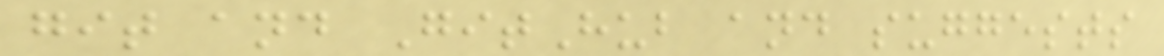git and GitHub and suggests
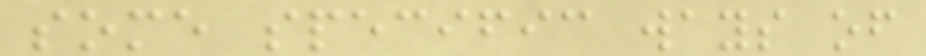some specific ways of
